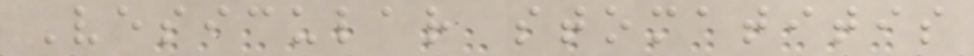Vesicular stomatitis
